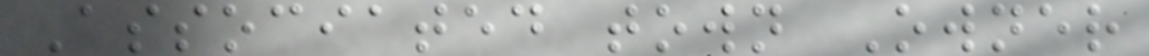Associated town Owner
